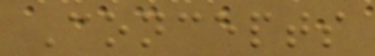Concepts
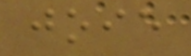joie
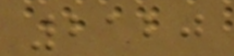2120
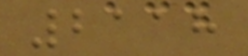2118
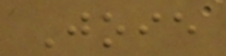Joie
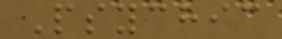Psychic
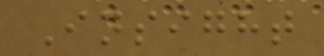Insight
